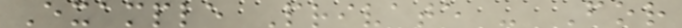Example Private - For
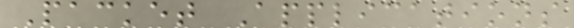Packet Applications
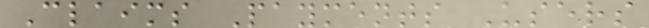Claims Payments Users
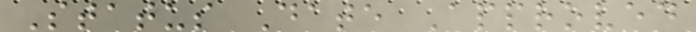Status Date Approved
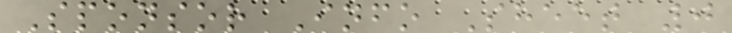Sponsor Info Sheet 0
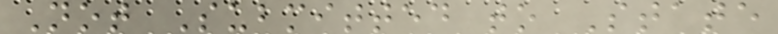Not Submitted to State
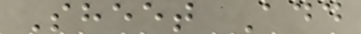Sheet Add
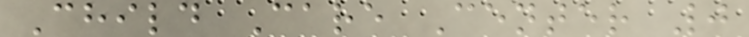Child Care Center 0
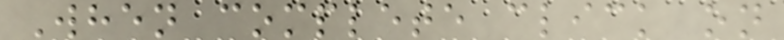When complete click on
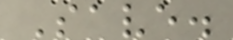Save.
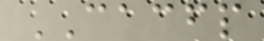CACFP
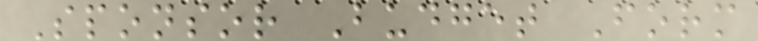Sponsor Budget Form
